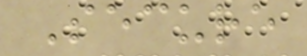Secure
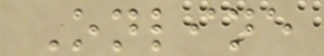Online
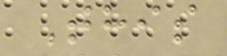This
